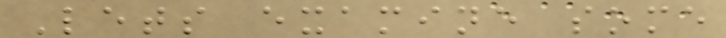Lets examine some
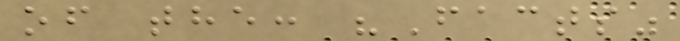of the: "Facts"
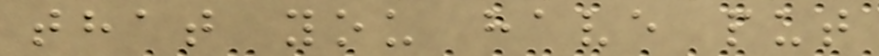that you have put
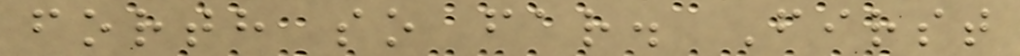forth so far. First
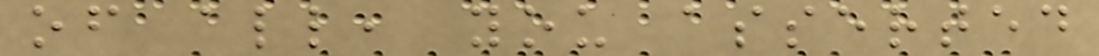of all, you asserted
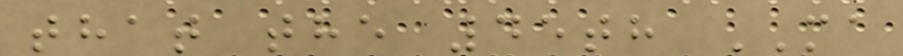that the 45th MA
